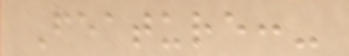Feature:-
